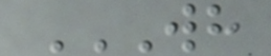WH
